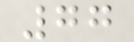77
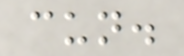cun.
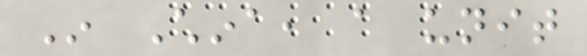In China, a unit
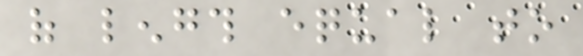of length equal to
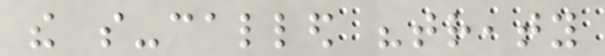the so-called "treaty
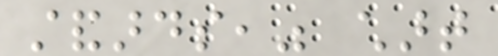standards," chart
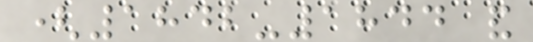(1842-1844 and
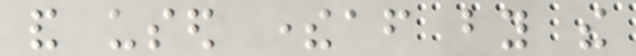and used thereafter by the
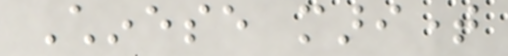Chinese maritime
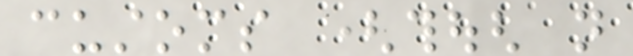customs (though not
